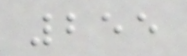255
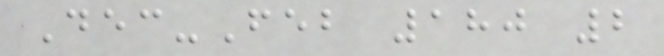Dec-Feb 180 2
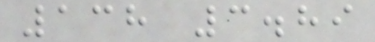138 3.89
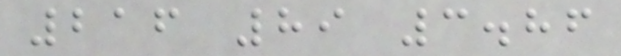216 89 3.86
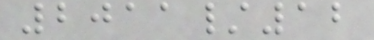2011/12
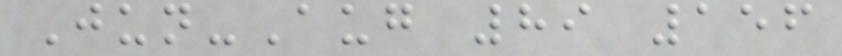Jun-Aug 89 156
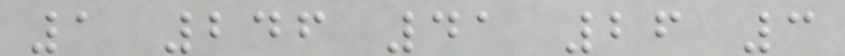1 246 41 26 3
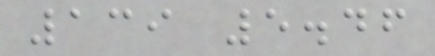139 5.46
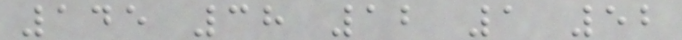145 38 12 1 52
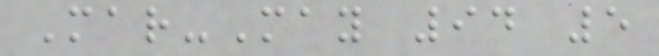Mar-May 94 5
